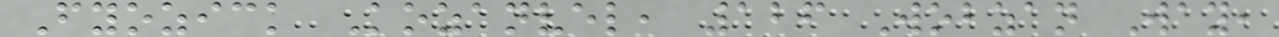Fyozick Kozanvel, 126 Wobzan Way,
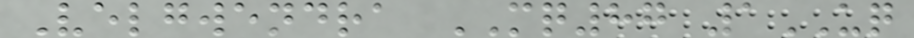Velgwendra MQ87 1UQ
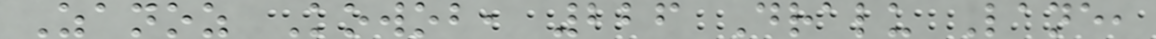Zanoz Kowob, 226 Dralu Lane,
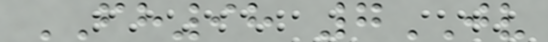FH98 7JV
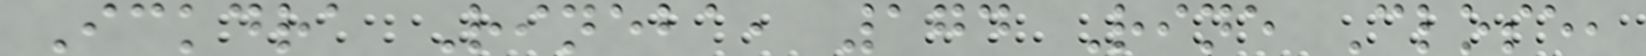Ickdra Rineba, 174 Rine Close,
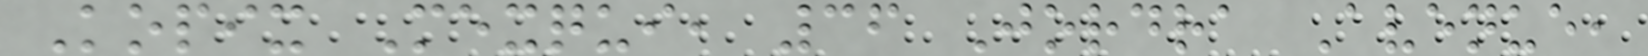Kopix Mexqui, 36 Jordra Avenue,
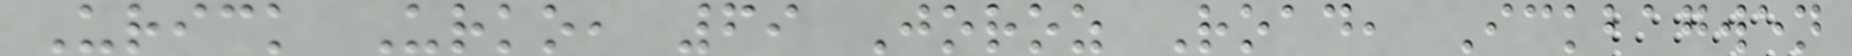Urick Urko, 69 Joroz Road, Ickbagwen
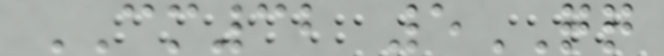CM32 5QQ
